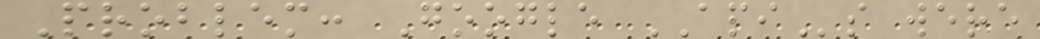Problem: Google APIs were
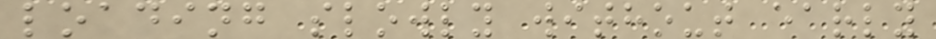loading slowly without early
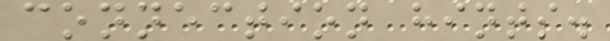connection hints.
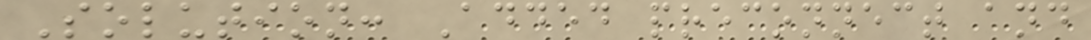Solution: Added preconnect and
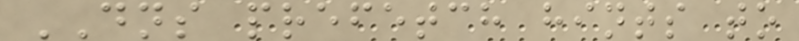DNS prefetch hints to
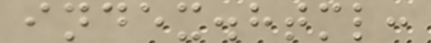index.html:
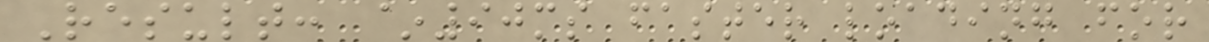Result: ~90ms faster loading for
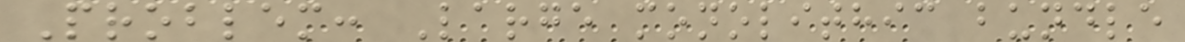Problem: Large monolithic bundle
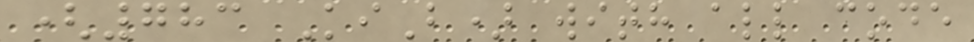(783 KiB) with all code
